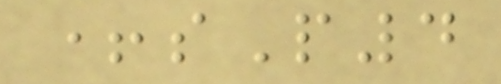+sP4
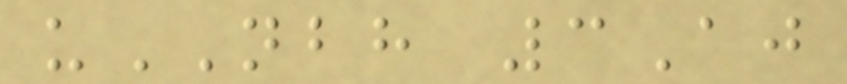uNBH 3Aj
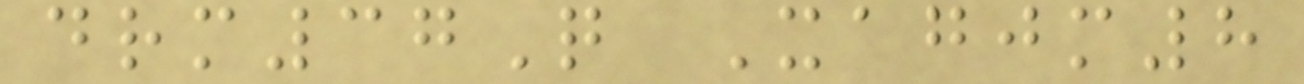drm37Q Xagjm8
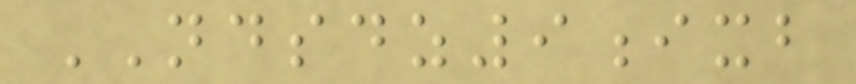NDSDZ9ixb
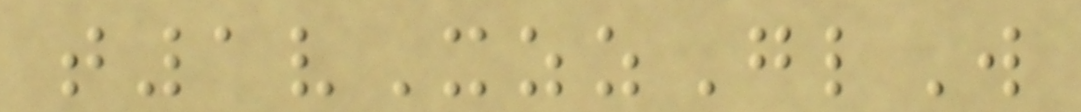t1vXzzGlW
